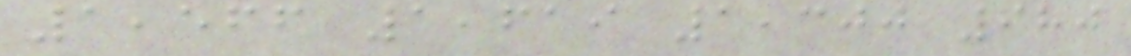1,566 1,619 1,300 980
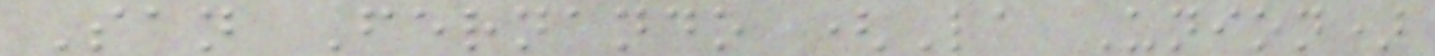San Fernando (La Union)
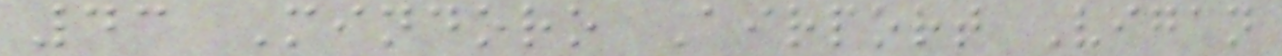43 Mindoro Airport Vigan
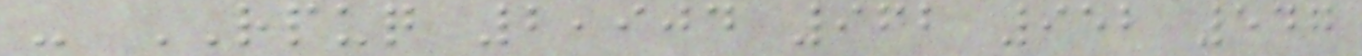- RPUQ 2,904 962 952 547
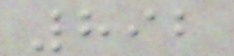892
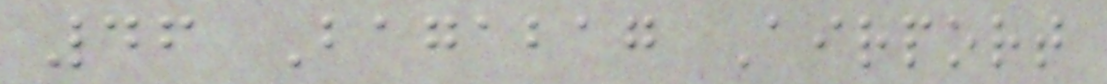46 Bagabag Airport
